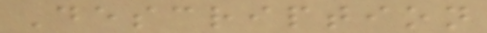Description
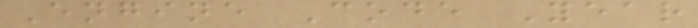Engine Code Year
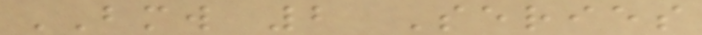BMW 2 Series
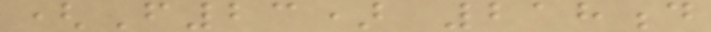(F23) 218d
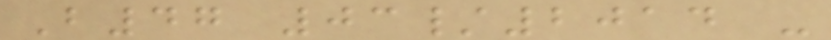B47 03/2014 -
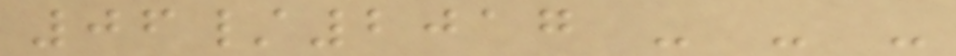06/2017 - - -
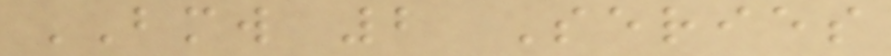BMW 2 Series
